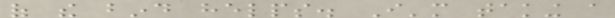of the bind helps. I'm taking a
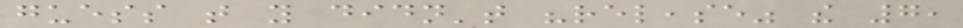guess that you didn't "release" the 7,
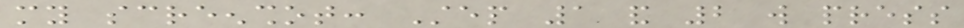my screenshot: Step 1 and 2 will press
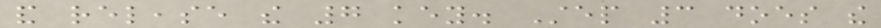and release the 7 key. Step 3 does the
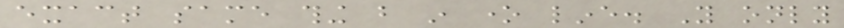exact same thing but in one line. You only
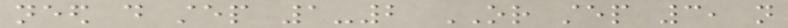need do step 1-2 OR step 3, not
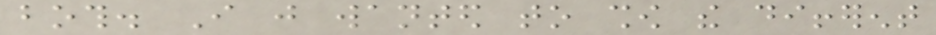both. I just wanted to show the different
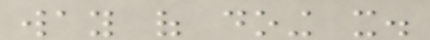way of doing it.
